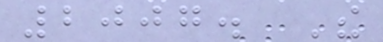2007. The
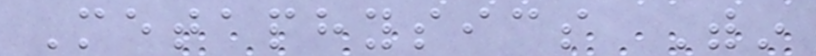Metaphysics Within
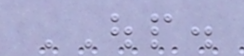OUP.
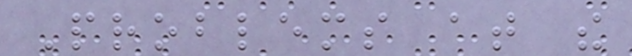Problems at the
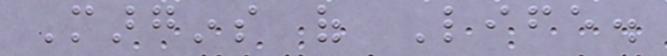Margins of Life.
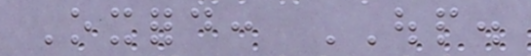Oxford: OUP.
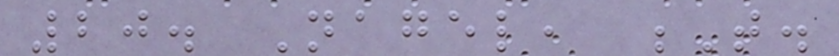20. Nagel, T.
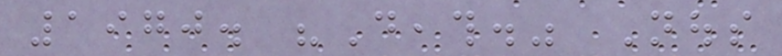1970. "Death." Nous
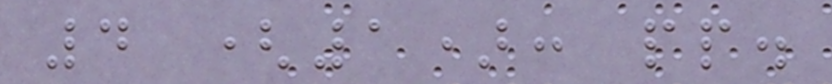4 (1): pp.
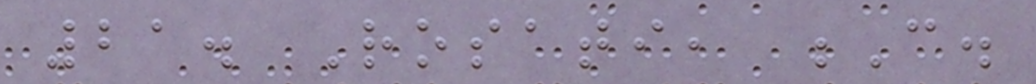21. Rosati, C.
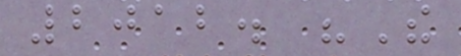2012. "The
